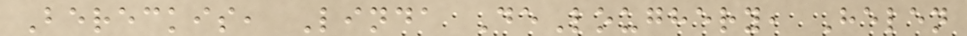Bereckis, Linda DeLoughery, Helen
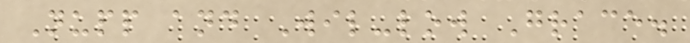Nupp and Wil-low Grace.
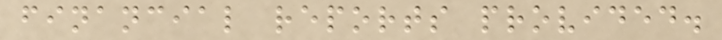financial reports provided.
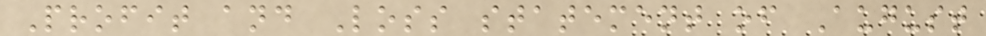Profit and Loss statement of August
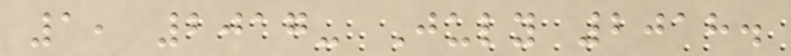1, 2017- July 2018.
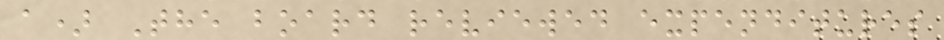a) The board reviewed expenditures
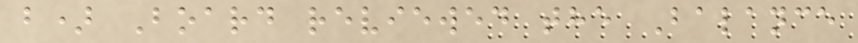b) Board reviewed the Balance
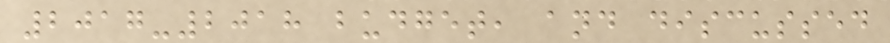2017-2018 budget, and discussed
